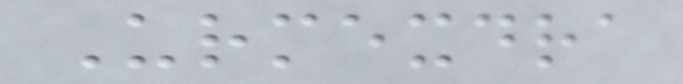Urmexdra
